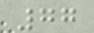77
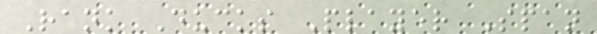Rank Ducks Player Span
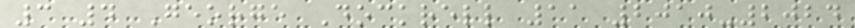3 4 George Dockrell 11 2010-2024
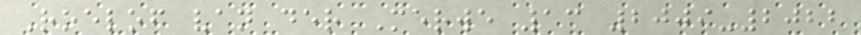Roelof van der Merwe 13 2009-2022
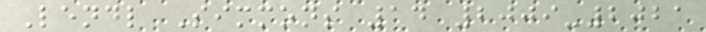Lendl Simmons 14 2009-2021
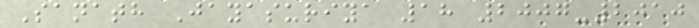Sanath Jayasuriya 18 2007-2010
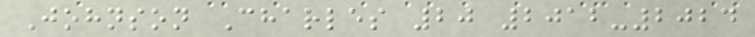Johnson Charles 20 2012-2024
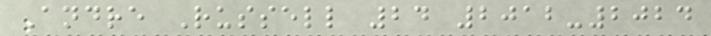Andre Russell 24 2012-2024
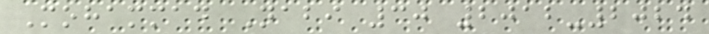Mohammad Nabi 30 2012-2024
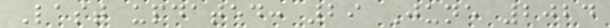Last updated: 29 June 2024
